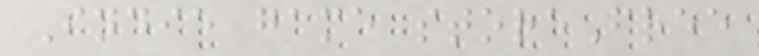Indie game storeFree
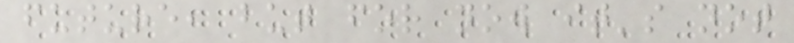future, but for now it's not
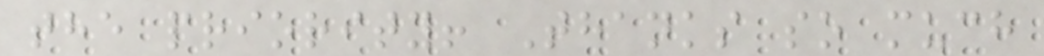the priority! Thanks so much
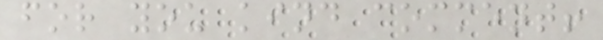for you kind comment!
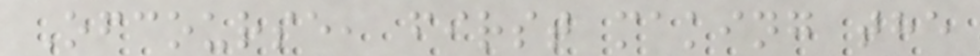Ofcourse, first making the
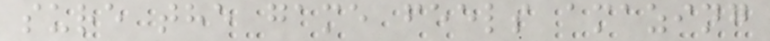sure the game feels amazing
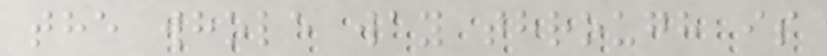the whole way through is
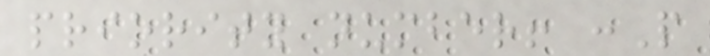priority number! :P
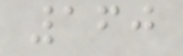160
